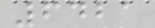6421
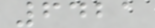6421
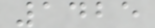1425
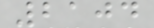2104
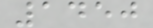1450
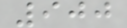900
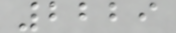2229
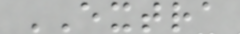EXTRA
